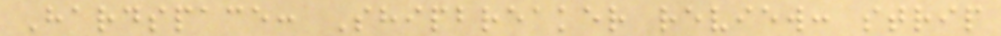Hardspace: Shipbreaker review: strip
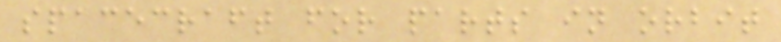spacecraft for parts in orbit
